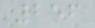256
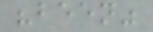"been"
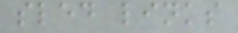sled links
